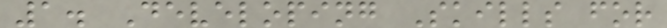1. Developing Skills for
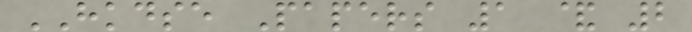HKDSE Papers 1 & 2
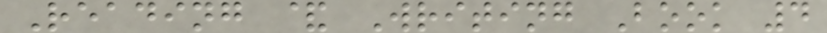Reading & Writing Book 4
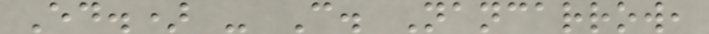Ed.) - C. Nancarrow,
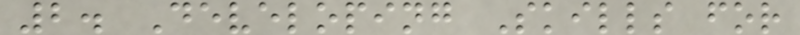2. Developing Skills for
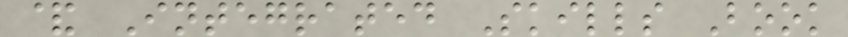& Integrated Skills Book
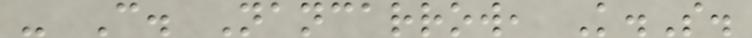- C. Nancarrow, K.S.
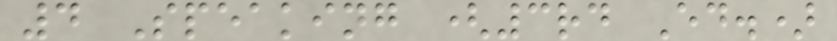4 Speaking (3rd Ed.)
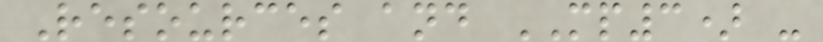Resources and MP3) -
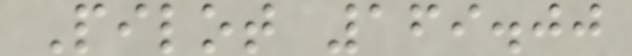Pilot 169.00
